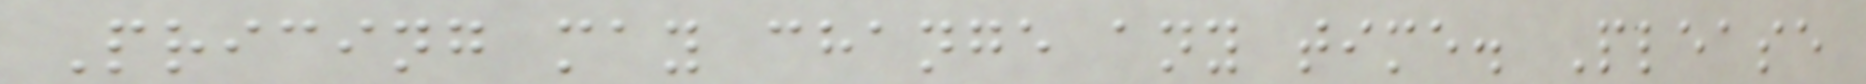Pricing may change any time. Please
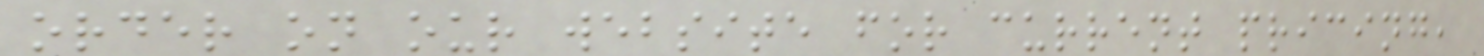order on our website for current pricing,
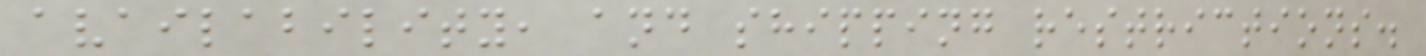availability, and shipping restrictions.
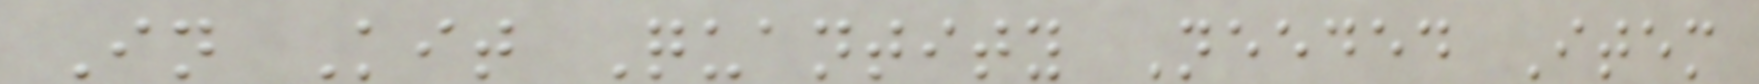In Kit Quantity Needed Item
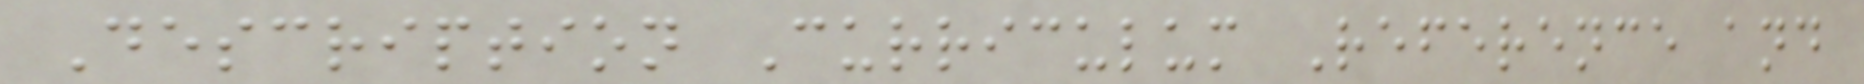Description Curriculum Reference and
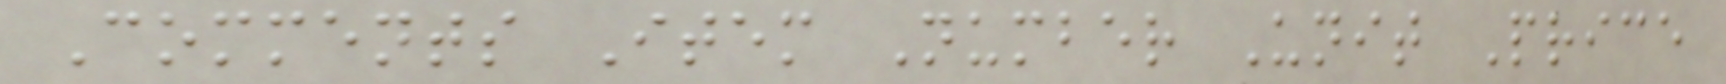Comments Item Number Unit Price
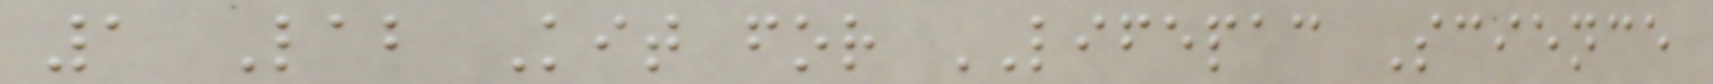1 Lab Kit for LIFEPAC Science
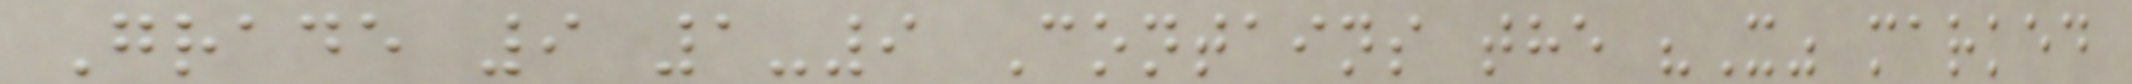Grade 9 1-9 Contains the "X" marked
